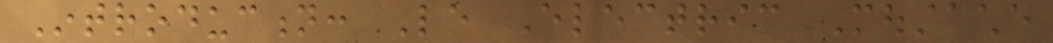Introduction: Le Electric Moustache
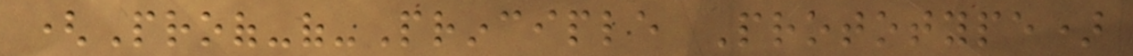(Proof-of-Principle Prototype)
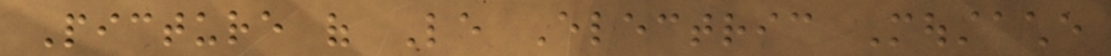Picture of Le Electric Moustache
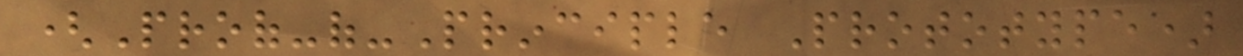(Proof-of-Principle Prototype)
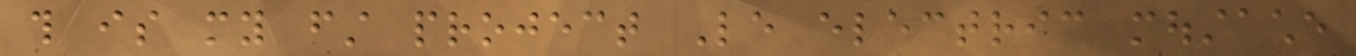this is my first project Le electric moustache
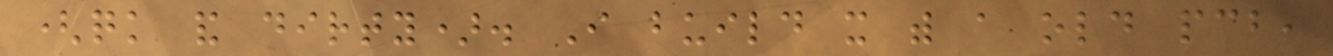(quick and dirty). I build it with a old pcb,
